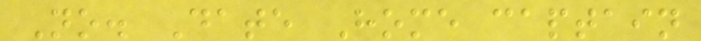No. Date Home captain
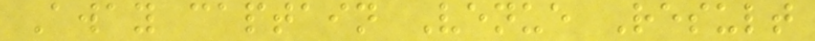Away captain Venue Result
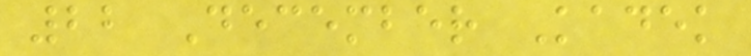22 December Kadek
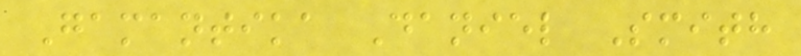Gamantika Daniel Smith
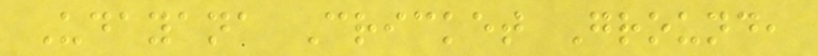Udayana Cricket Ground,
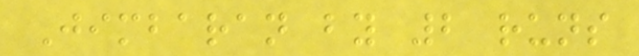Jimbaran by 2 runs
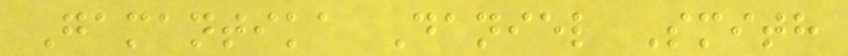Gamantika Daniel Smith
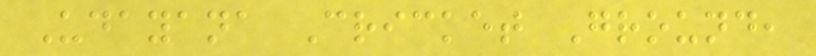Udayana Cricket Ground,
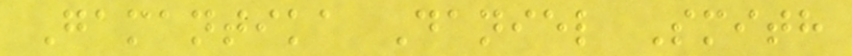Gamantika Daniel Smith
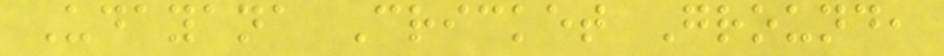Udayana Cricket Ground,
